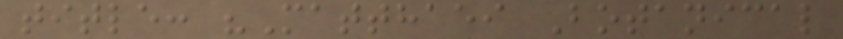title: "Matthaei Botanical
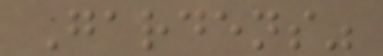Gardens"
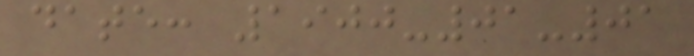date: 1900-01-01
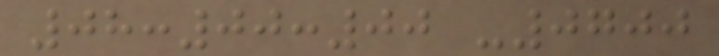08:00:00 -0700
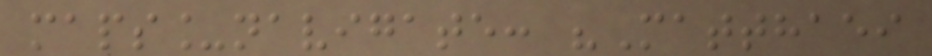maps_navigate: "Matthaei
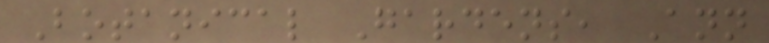Botanical Gardens, Ann
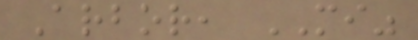Arbor, MI"
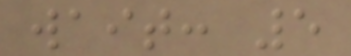wait: 5
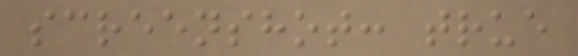screenshot: true
